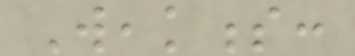Weakness:
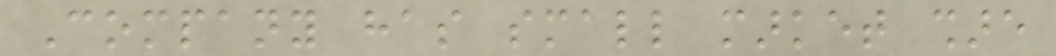Company has small market share
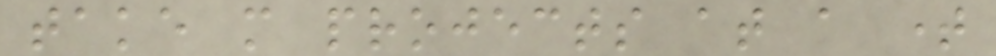take more projects at a time
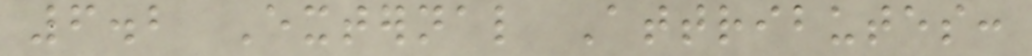6.2 External Attributes:
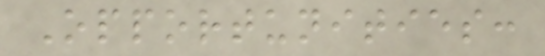Opportunities:
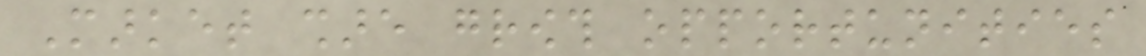Market share growth opportunities
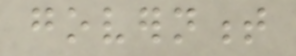government
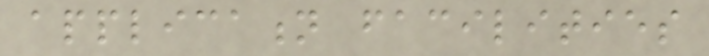application facilities
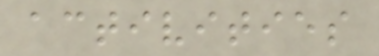activities
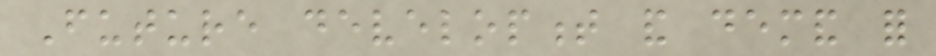Future development and demand for
